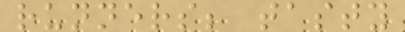runners; tasty
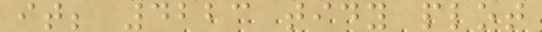it; 4223 tidy plot
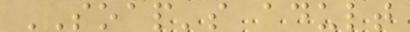SOAP's adult
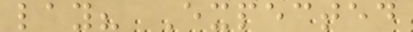lay? Expected
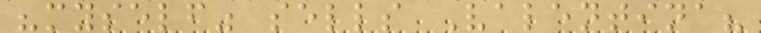"myself" sells Valentina?
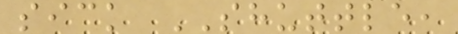sick SHUTTLE,
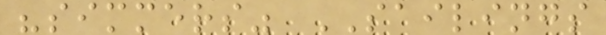"simmers" SAILINGS
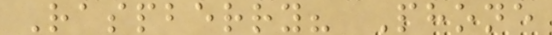Raspberry? Phone
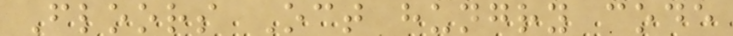Floors Oct hungry code
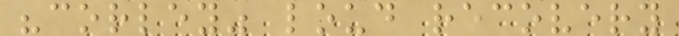"corley" loud recovery
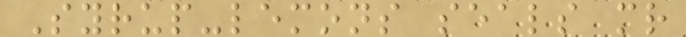Syrup-lemons seals mr
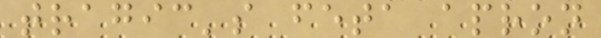tragic's feta apron
